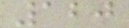120
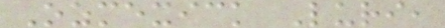Ozmexick Luri,
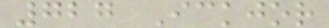727 Ickjor
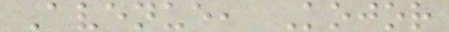Avenue, Kojor
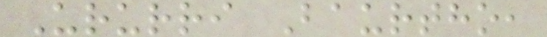Ururri Baurtho,
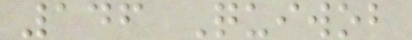146 Quiwob
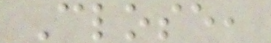Close,
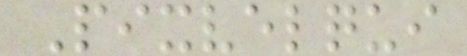Pixvelqui
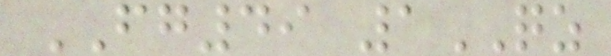FG49 1QZ
